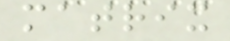matrix
